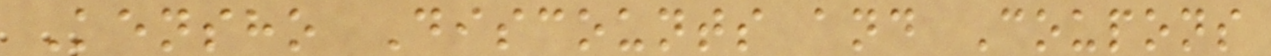Kensho Discounts and Coupons
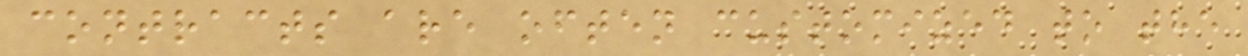contracts are often customized to the
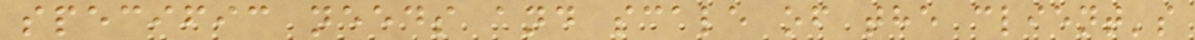specific needs and scale of the client's
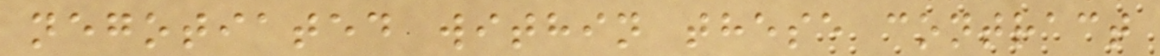negotiated within these contract
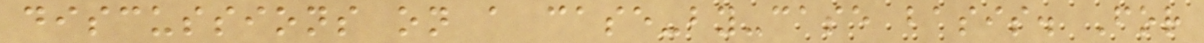discussions on a case-by-case basis. For
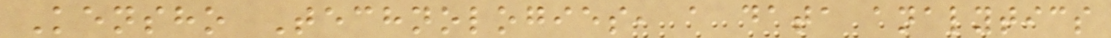Kensho Technologies, a data analytics
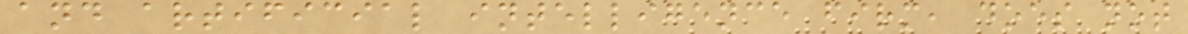and artificial intelligence firm, does not
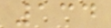134
